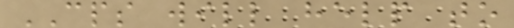CPS will help to
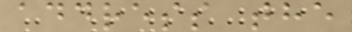address the
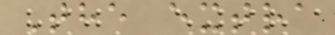The extra
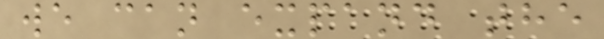we can expand the
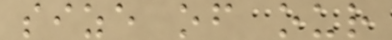size of our
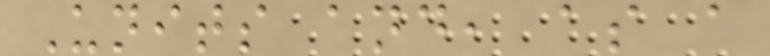Units and, as a
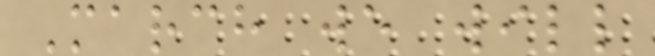March we will
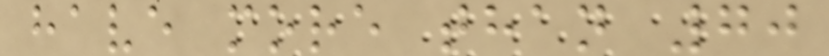have more than 70
